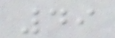49
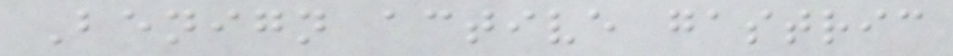Benign active gastric
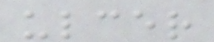ulcer
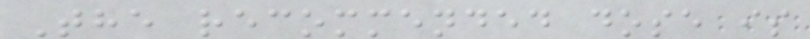The recommended dose is
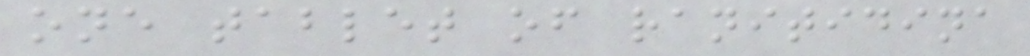one tablet of ranitidina
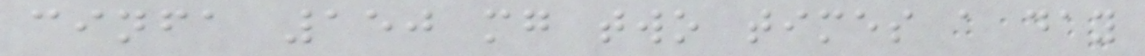cinfa 150 mg two times a day
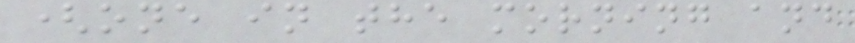(one in the morning and
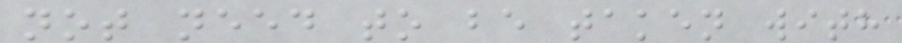not need to be taken with
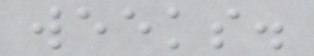weeks.
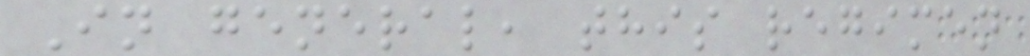In general, this regimen
